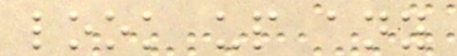look up any
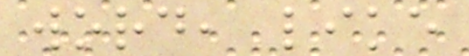word, like
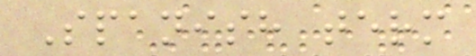Spanish term
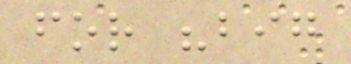for "big
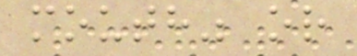mouth" or
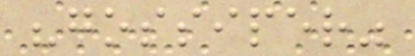"gossiper"
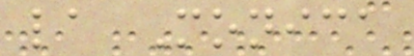la Monica
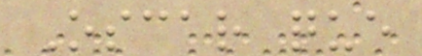Oscar que
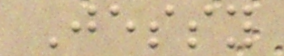Jessy
